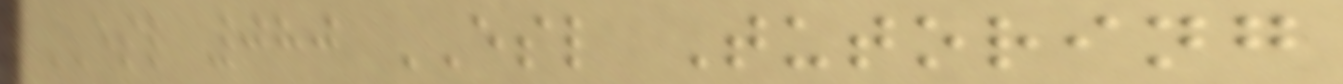ESL 080 ESL Tutoring
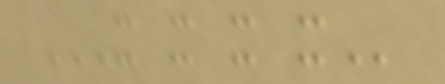X X X X
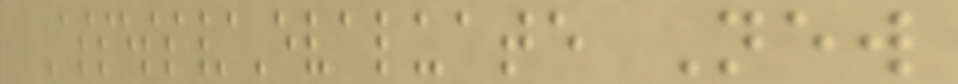Assess/Evaluate New
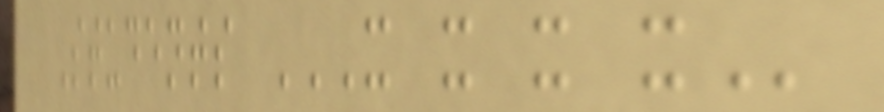Students X X X X
